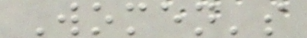Women's
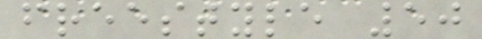freestyle 50
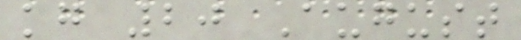kg 20 August
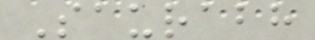Saurabh
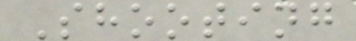Shooting
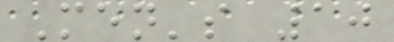Men's 10
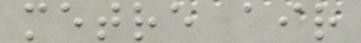metre air
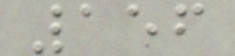156
